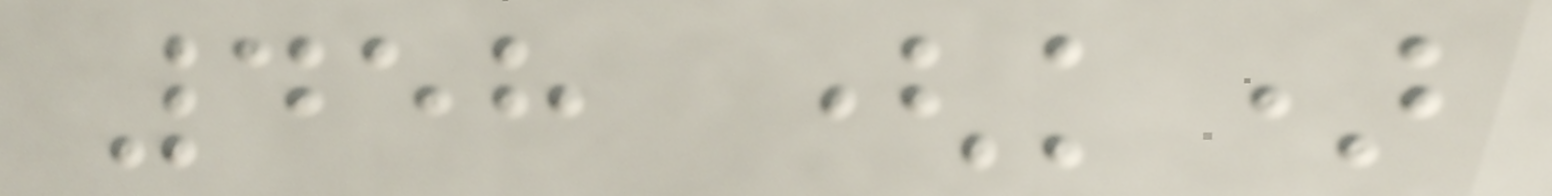458 (k)
